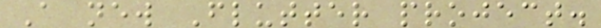A new Flutter project.
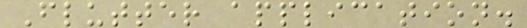Flutter application.
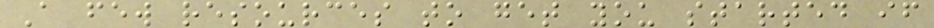A few resources to get you started if
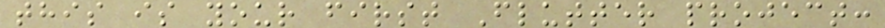this is your first Flutter project:
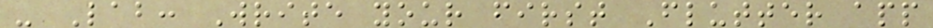- Lab: Write your first Flutter app
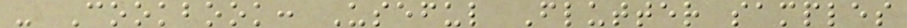- Cookbook: Useful Flutter samples
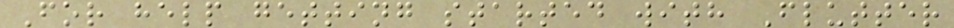For help getting started with Flutter
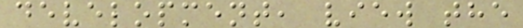development, view the
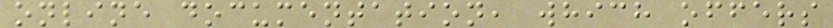online documentation, which offers
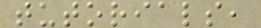tutorials,
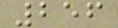256
